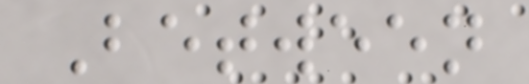Between
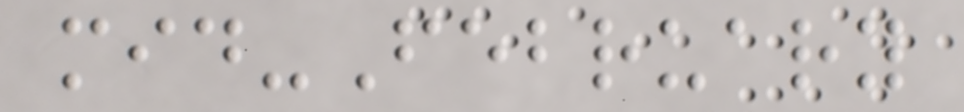mid-February
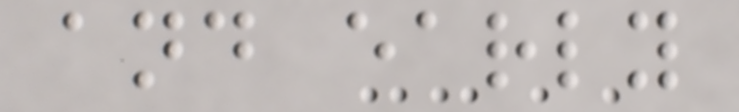and early
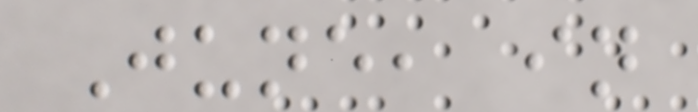June, in
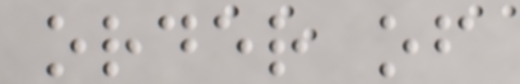order of
